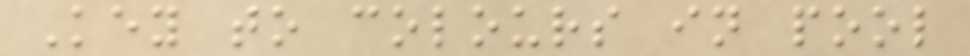Key to colours in pool
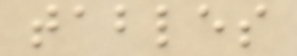tables
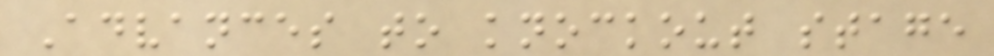Advances to knockout stage
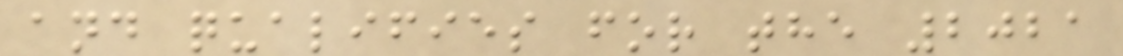and qualifies for the 2021
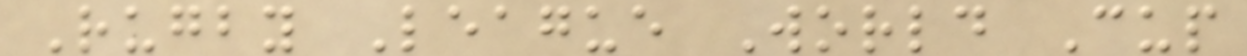Rugby League World Cup
